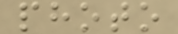photo
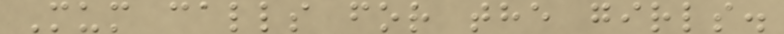Mum calls for the girls.
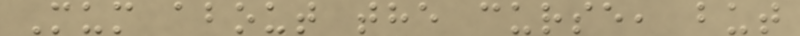Mum about the curse, but
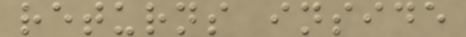returns inside
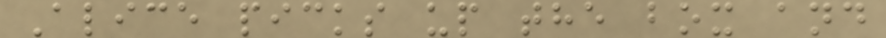Alice picks up the box and
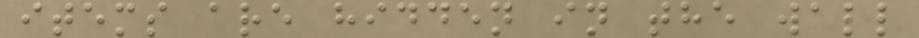items are hidden in the wall
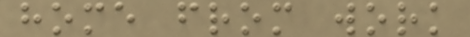home from work
